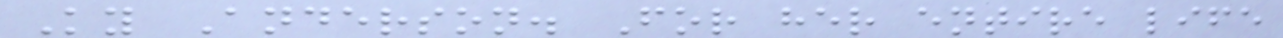Ky Anderson. For her entire life
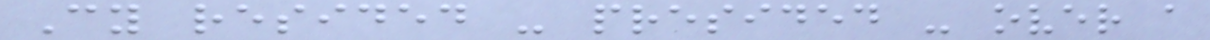Cy resided - presided - over a
